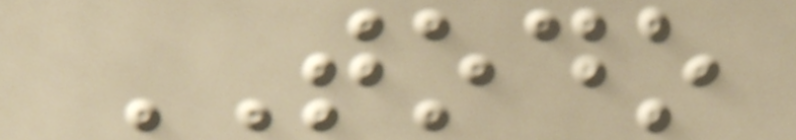TODO
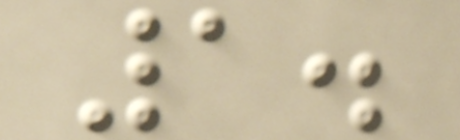1.
